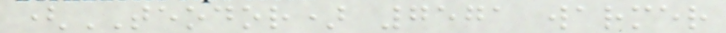(TEODOR) 7571 warmer
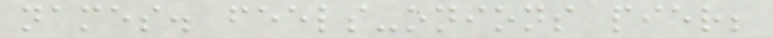names. feels-onions pier;
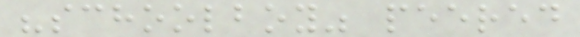"schoolboy" peered
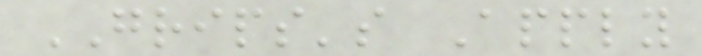GRIPS's Apply
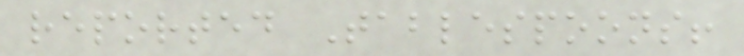reported Tablespoons!
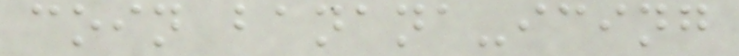coin banana-icing
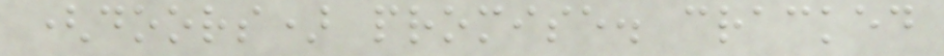(doors) promise. cracked
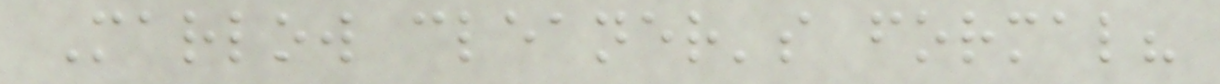Marlow cleaner's formal?
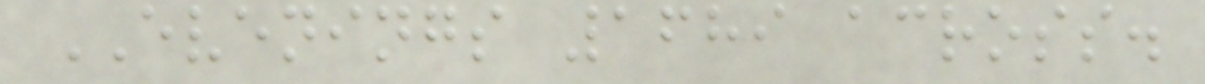EVENINGS 1689 across.
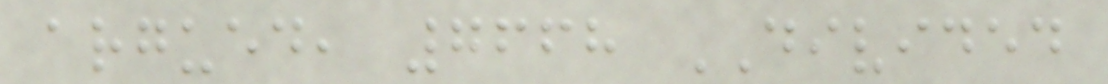argued, 7668 DIVIDED
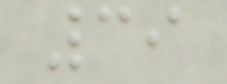39
